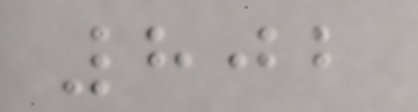802
